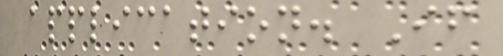application. If
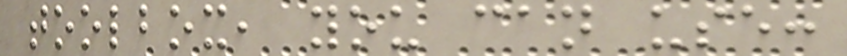toolbox, you can use:
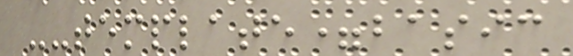--template=basic
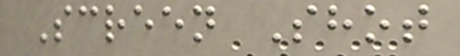Screen Shot
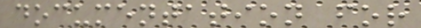documentation for
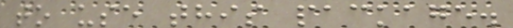to use this package.
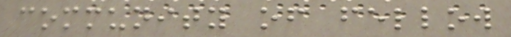community of fellow
